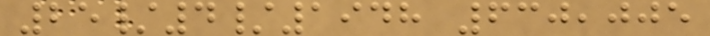25/4/1948 630,005
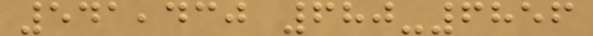541,430 680-6856
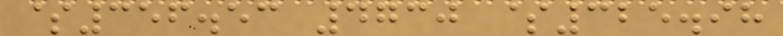$356.53 4730 $325.98
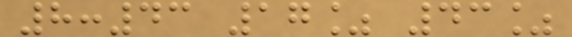8:43 17% 43%
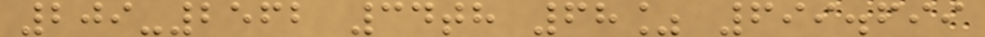209-2562 34th 68% 699.699
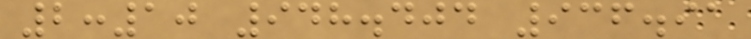2:10 948.404 936.91
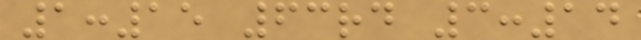1:15 63rd 3:14
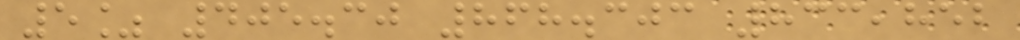5% 405.30 868.303 833,852
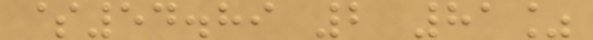$54.89 2 81%
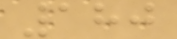180
